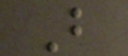But
